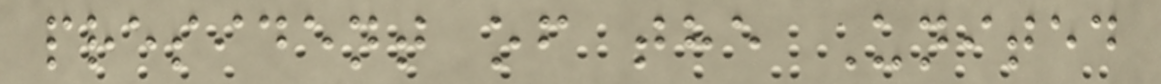president of the United
